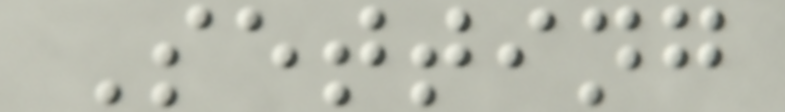Setting
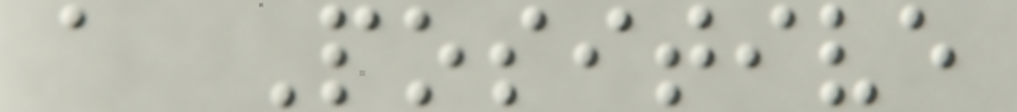a Positive
